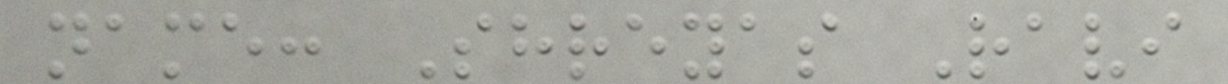name: Shreyas Ravi
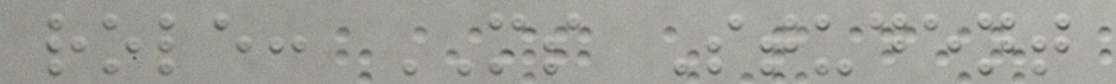role: MS Student
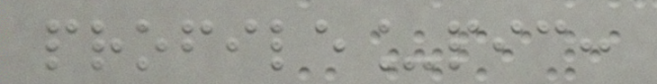profile_pic:
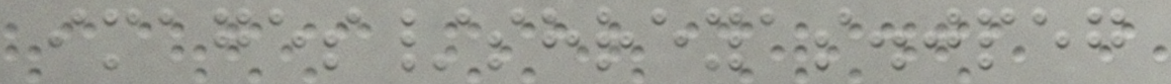images/shreyas.jpeg
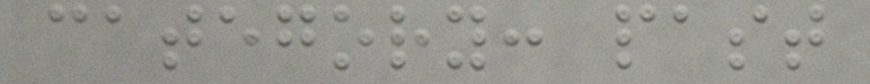category: past
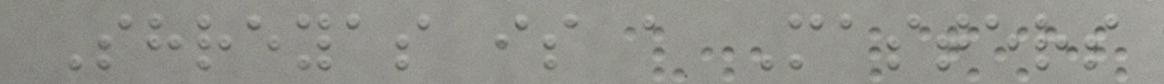Shreyas is a Masters
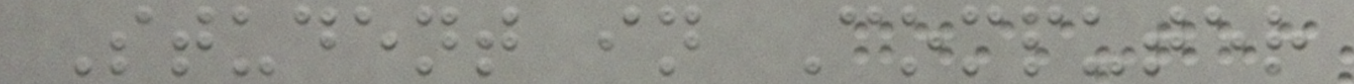Student in Computer
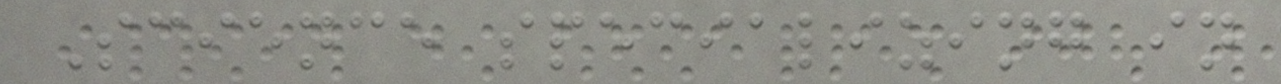Science specializing in
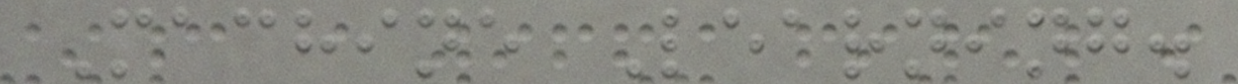Machine Learning.
